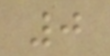0
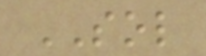SOL
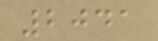2041
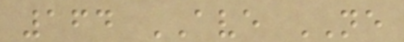164 AVE NE
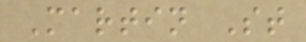Martin St
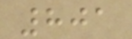801
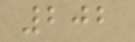202
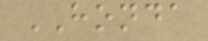HONDA
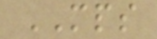MPS
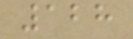128
